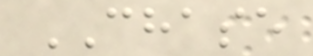CHASE
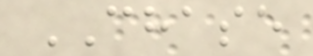CHASE
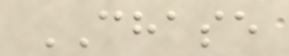CHASE
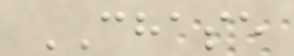CHASE
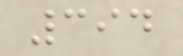394
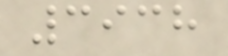3938
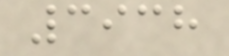3938
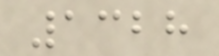1328
